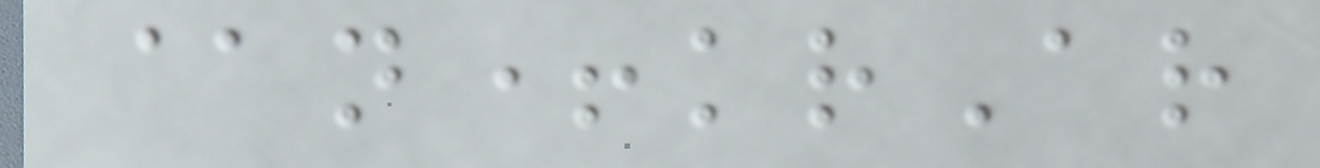@n+krAr
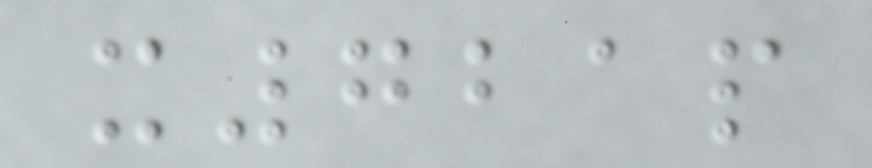x721p
